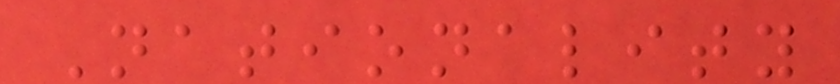Nationality
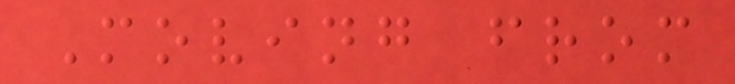Moving from
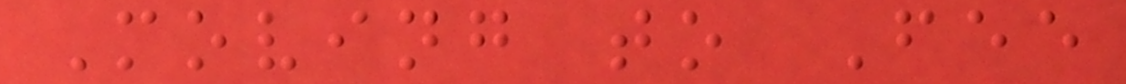Moving to Fee
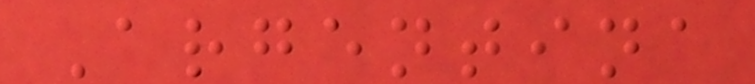Argentina
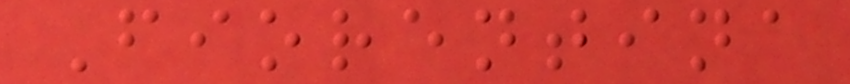Fiorentina
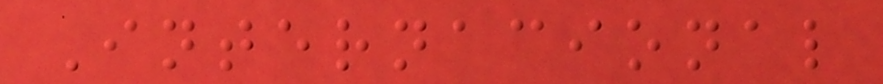Internacional
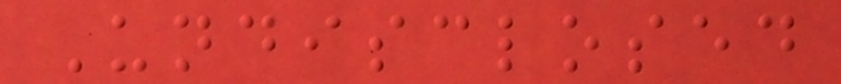Undisclosed
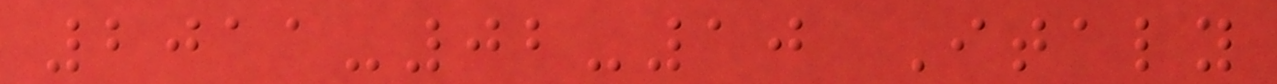2011-02-10 Italy
